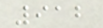912
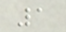1
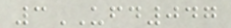3UFD047
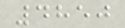4850
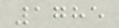1785
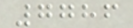7786
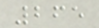265
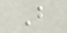B
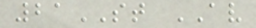21ST AV
